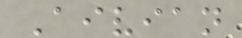Aivian
